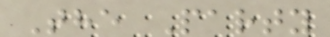The Party
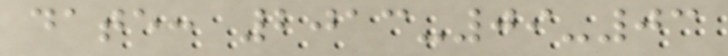date: 2013-09-03
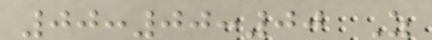00:00:00 Z
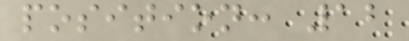position: 12
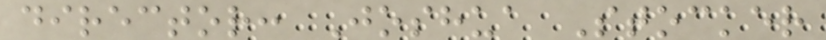director: Joshua Stocker
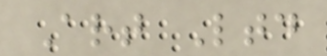Art Ltd
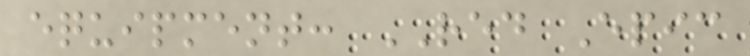equipment: RED Epic
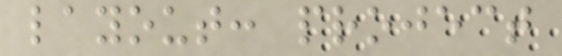layout: project
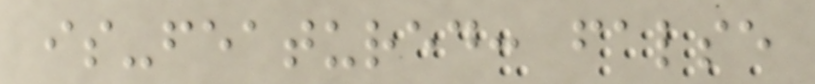is-featured: false
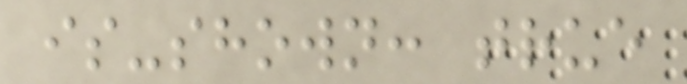is-shown: true
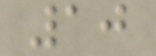10
